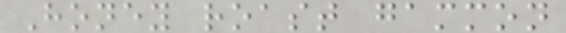Honey roast gammon
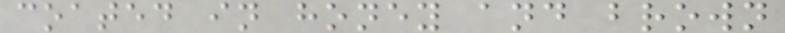coated in honey and brown
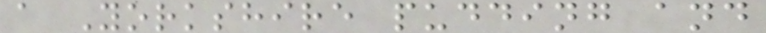a Yorkshire pudding and
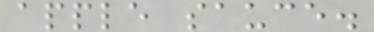apple sauce.
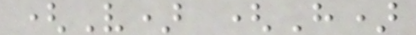(V) (H)
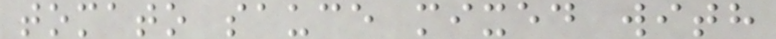tomato sauce mixed with
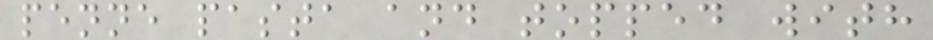penne pasta and topped with
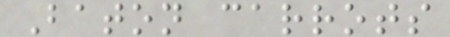Baton carrots
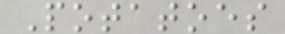Potatoes
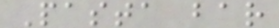Pasta bar
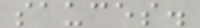sauces.
